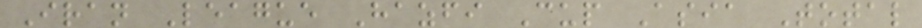Iran League Hazfi Cup Asia Total
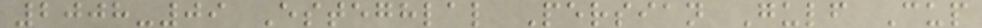2008-09 Esteghlal Persian Gulf Cup
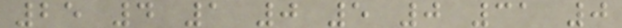25 4 1 0 5 0 31 0
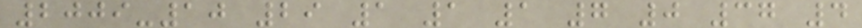2009-10 29 1 1 1 7 0 37 4
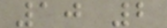10 2
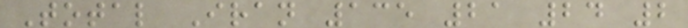Total Iran 135 21 24 2
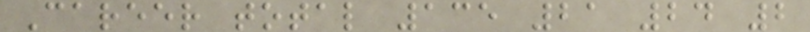Career total 135 21 24 2
